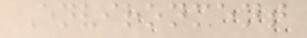Environment
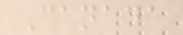Canada
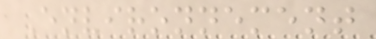Environnement
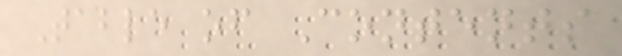Table of Contents
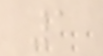1
